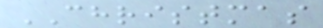CHRISTMAS
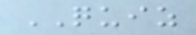QUIZ
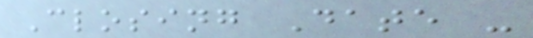Closing Date -
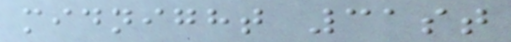midnight 31st
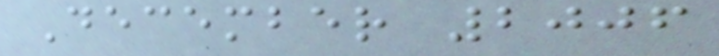December 2006
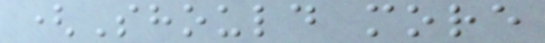(Should more
